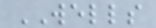WELLS
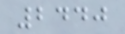2440
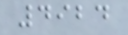4924
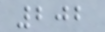202
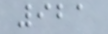921
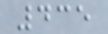435
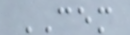CEM
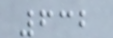632
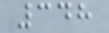348
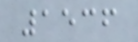1536
